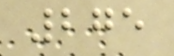275
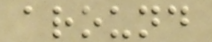around
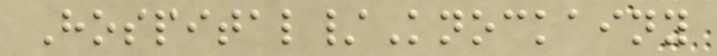Hospital/Knockainy
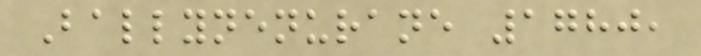Ballynenurane 1780,
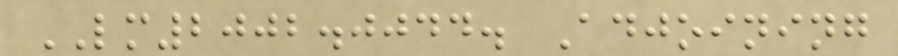LM2002.0044. Adjoining
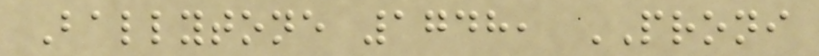Ballytone 1748, PRONI
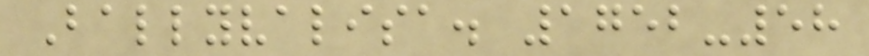Ballyvalisa. 1752-58
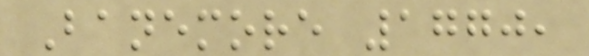Banemore 1770,
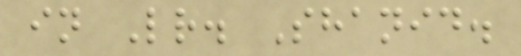in Lr. Shanid.
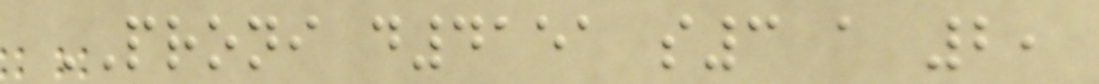PRONI d4151 s3 a 2,
